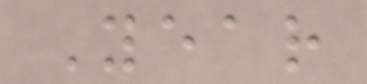Year
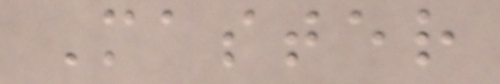Master
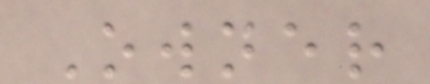Owner
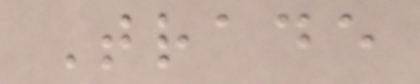Trade
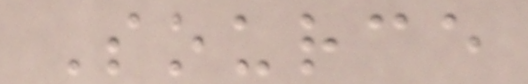Source
